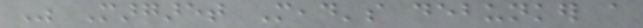Was Margaret Mead's debunker a
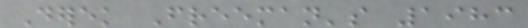Derek Freeman's 1983
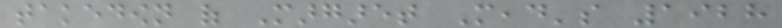takedown of Margaret Mead's 1928
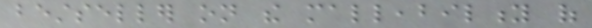bestseller on the malleability of
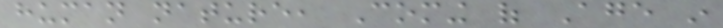human nature, Coming of Age in
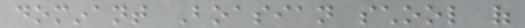dominant Boasian school of
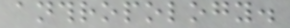anthropology.
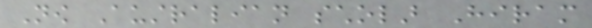Now Australian scholar Hiram
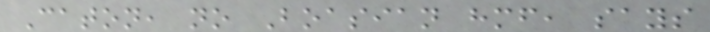Caton, no Boasian himself, says
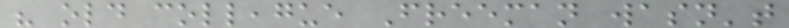his old colleague Freeman wasn't
